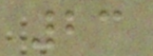23
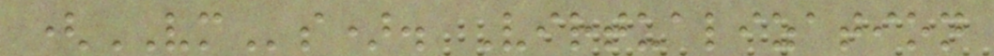(VMs). Virtualization
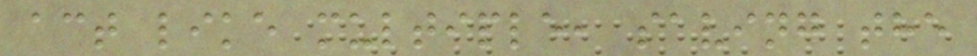act like multiple, saving the
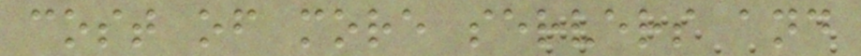cost of more servers and
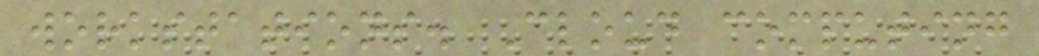workstations. Cloud computing
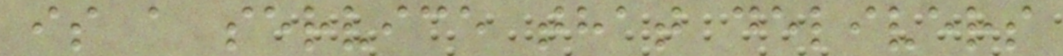is a service that delivers
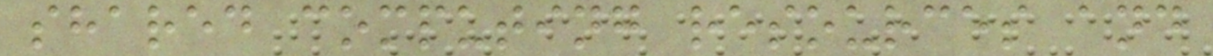shared computing resources and
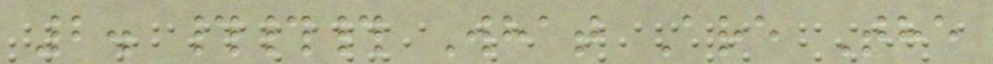2. ### What Are The
